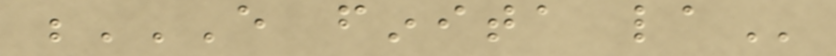E FINITA LA
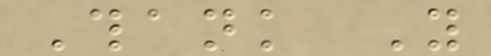Thank You
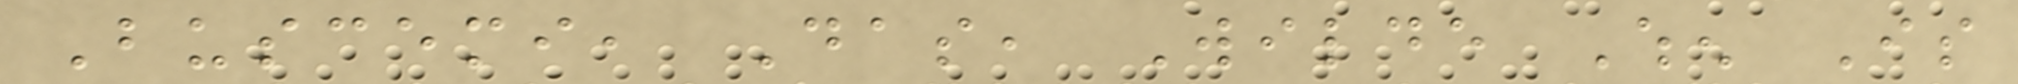Buscemi, Das, Wilde When Is
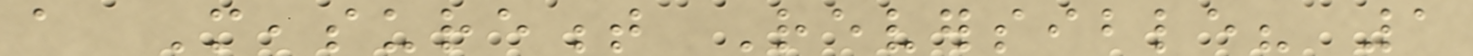a Measurement Reversible? 1
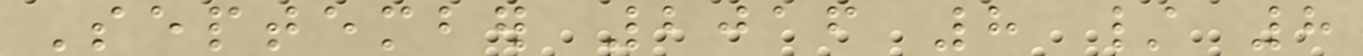September 2016 8 / 8
